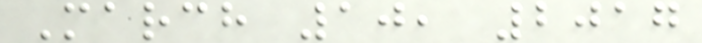March 10, 2017
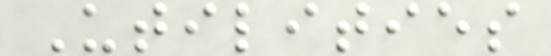Utilities
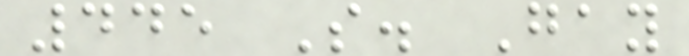445 S. Gay
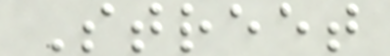Street
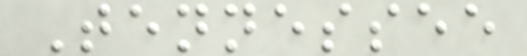Tennessee
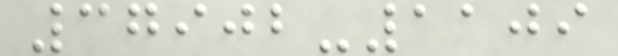37902-1109
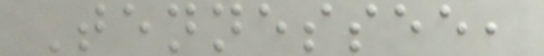Tennessee,
